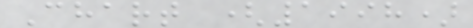Chart (1998)
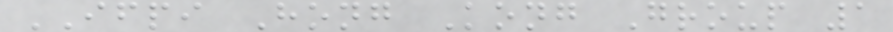IFPI Hong Kong Group 1
